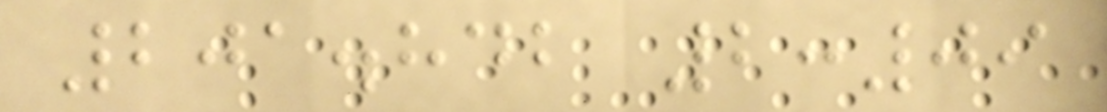201.842 2:09
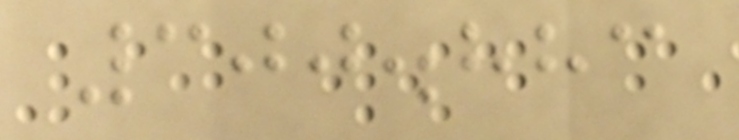300.883
